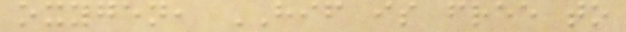oxygen, HIF is free to
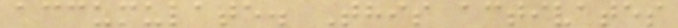accumulate. This activates
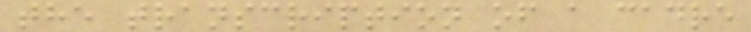the transcription of a cadre
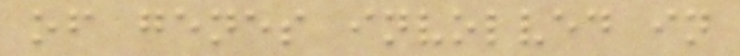of genes involved in
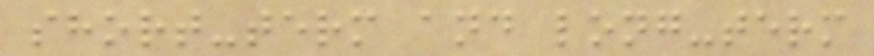short-term and long-term
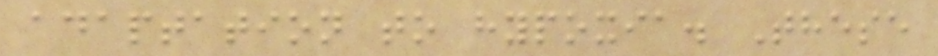adaptation to hypoxia. These
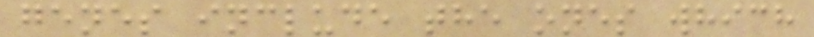genes include the ones which
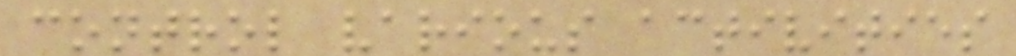control various activities
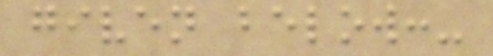given below:-
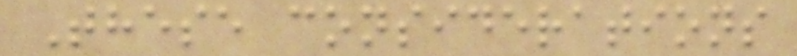These considerations
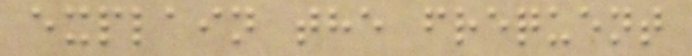explain the frequent
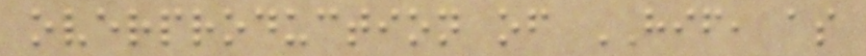overproduction of HIF, as
